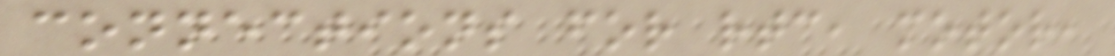connections for rtc, motor,
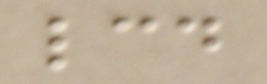lcd
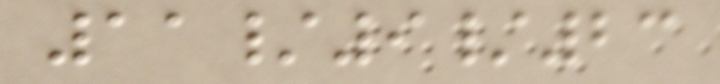11/9/23
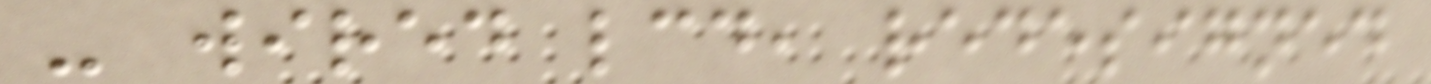- wired lcd, redesigned
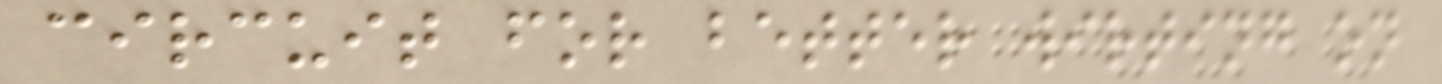circuit for better wirting on
